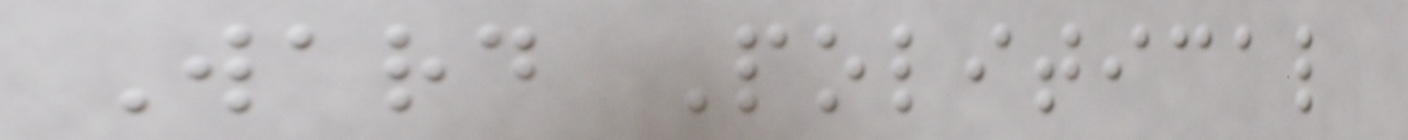Ward Political
